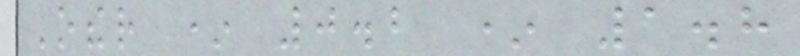Other * 0.2 * 1.8
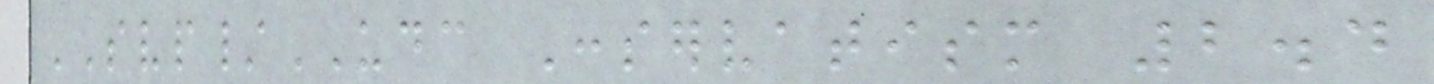SVP/UDC Conservatism 2.4
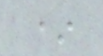*
